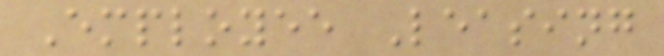Employee Leasing
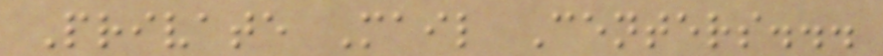Private Mail Centers...
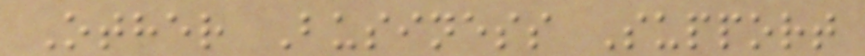Other Business Support
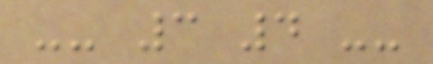-- 3 4 --
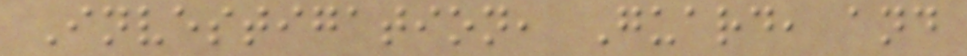Investigation, Guard, and
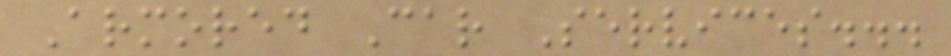Armored Car Services...
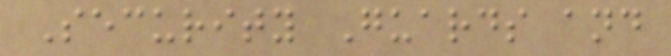Security Guards and
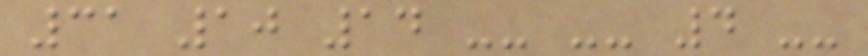31 10 14 -- -- 4 --
